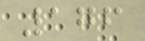176
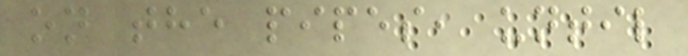on the pipes, until
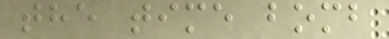the time bomb
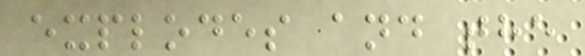explodes and the
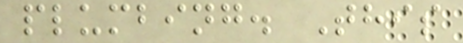plumbing. This
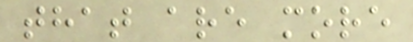that are more
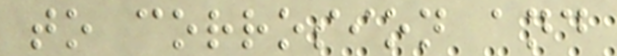to corrosion and
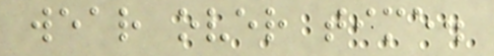wear over time.
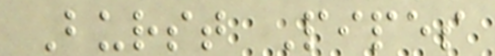Burst Pipes
